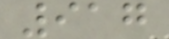917
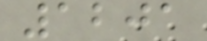1201
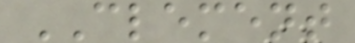CLEMENT
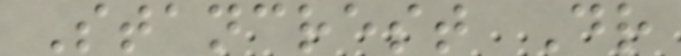Stancrest Dr
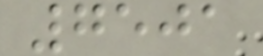7501
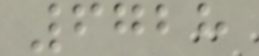6728
